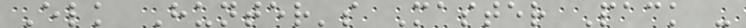Elk Hunter's Master Pack -
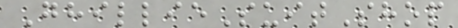GhillieSuitShop
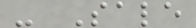- Sale
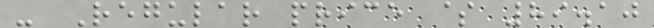- Regular price $ 89.10
